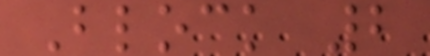Block 2
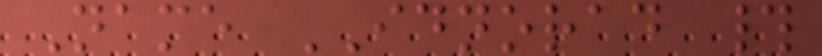Name IDNORAD #
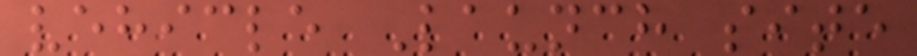vehicle Launch site
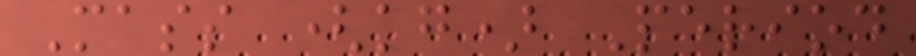Mass (kg) Period
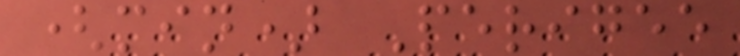(min) Perigee
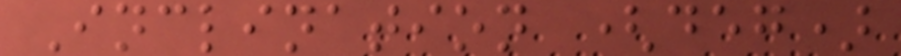Inclination (deg)
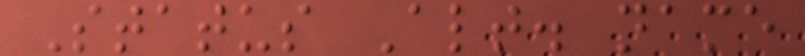Status Alt. name
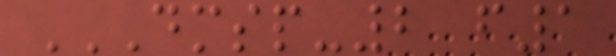DMSP-2 F1
